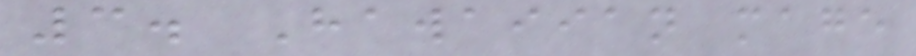3. Hawaiian mage
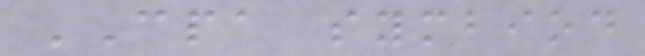CPA symbiod
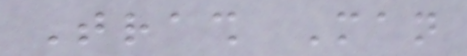Trash Man
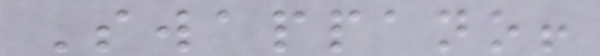Swappano!
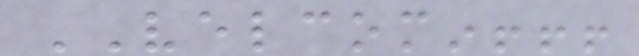VELCOMIN!!!
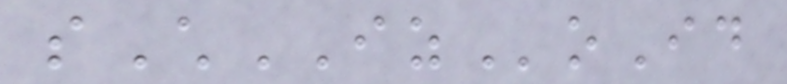sChIZoId
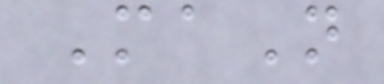MaN
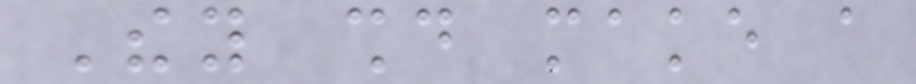They should make a
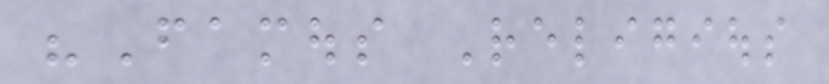"Famous Religious
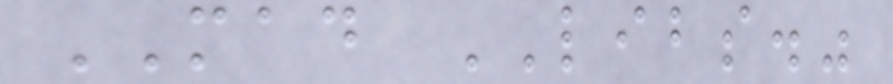MAD LIBS."
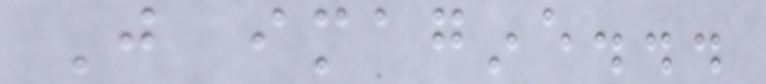Just imagine...
